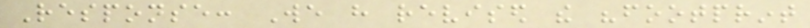Response: We have revised the "footprint
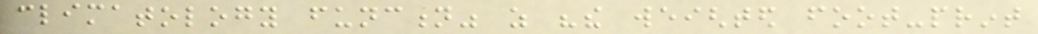climatology function" as "the weighted foot-print
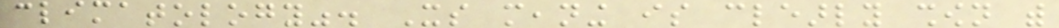climatology". Its meaning is clearly shown with
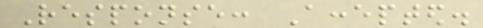Response: Accepted.
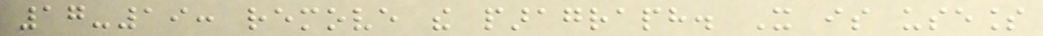17-19: remove the paragraph. It is useless
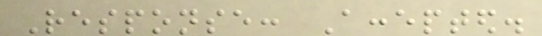Response: Accepted.
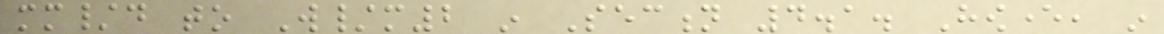mm/d to W/m2 in Section 4.1. However, in
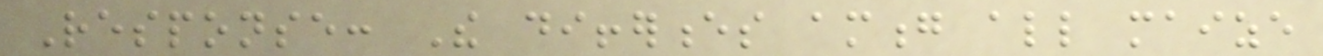Response: The differences among all maize
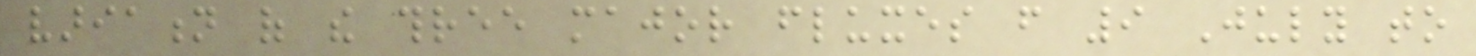variation of the three major fluxes from 9 July to
